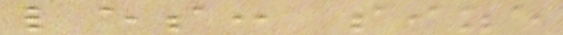les: size
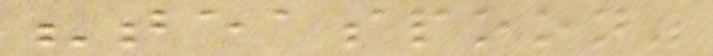"teaspoon"
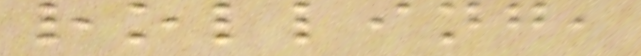rolling,
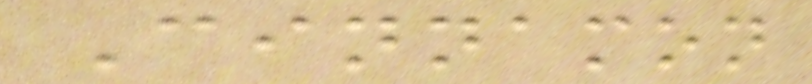Cinnamon
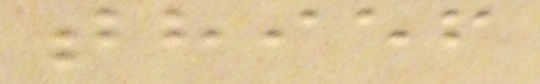thief
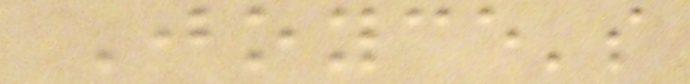Joyce's
